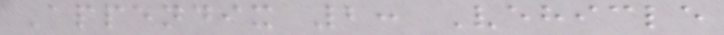Appendix 2: Vehicle
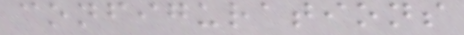configurations
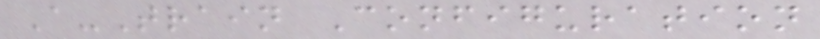A-Train Configuration
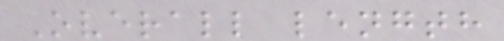Overall length
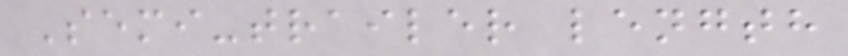Semi-trailer length
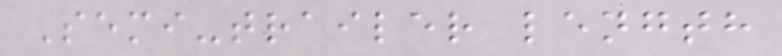Semi-trailer length
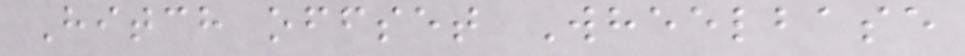Hitch offset Wheelbase
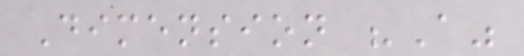Dimension "A"
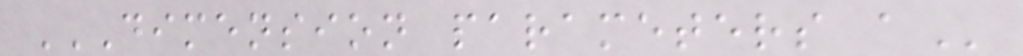DIMENSION PARAMETERS A
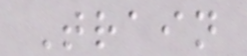Train
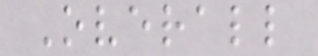Overall
